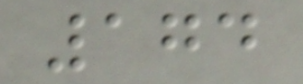174
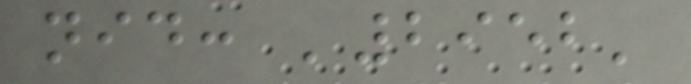nid: '2952'
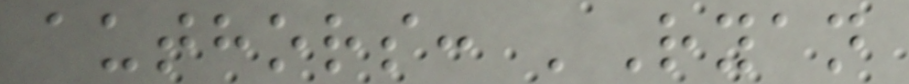authors: 'Ryan
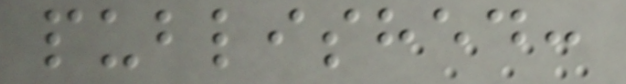published:
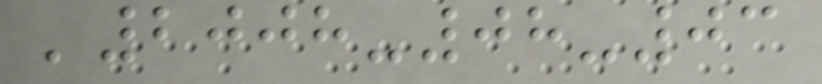'2008-08-03
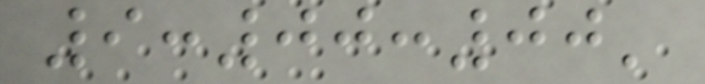9:00:00'
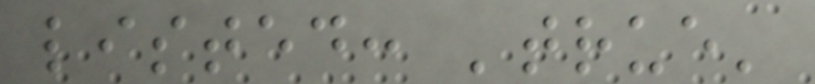listed: 'true'
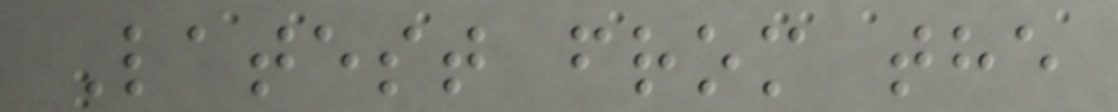Latest from the
